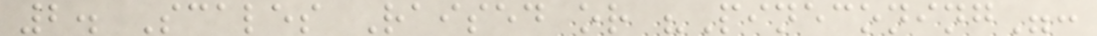2. Scales Raised or "Pineconing":
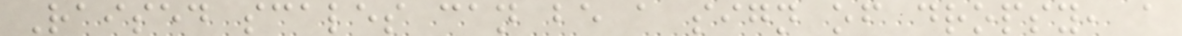Raised scales can be a sign of dropsy, a
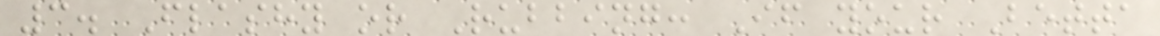3. Flashy or Rubbing: If your Betta
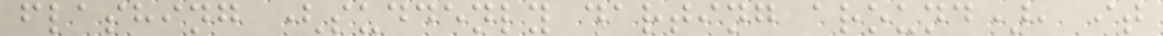flashing (suddenly darting around), it
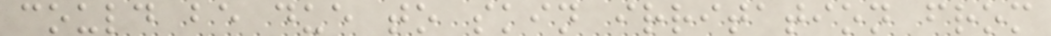could be due to skin irritation from
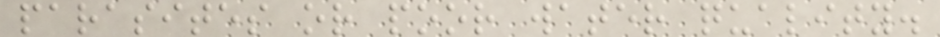parasites or poor water quality.
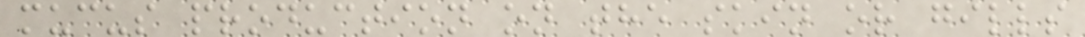mucus production on the skin or gills
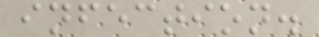infection.
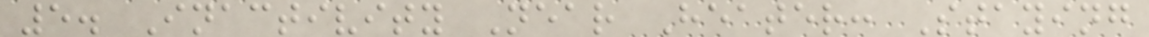5. Inactivity Near Heater: Staying
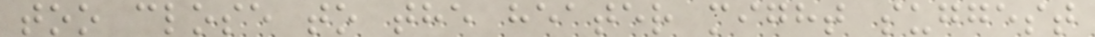too close to the heater might suggest
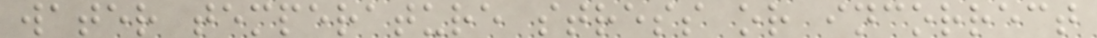water temperature stress or incorrect
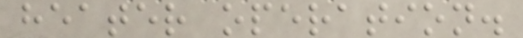heater operation.
